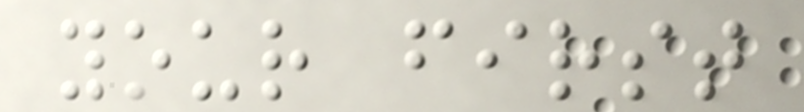your first
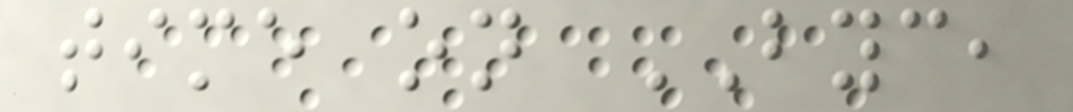time on BYC,
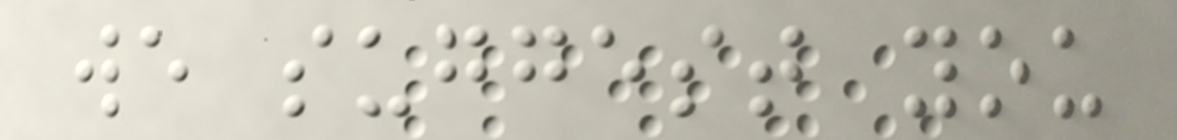we suggest you
